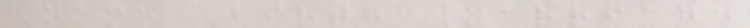Name Birth Marriage
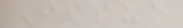Issue
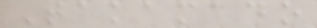Takamado
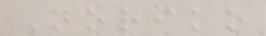Noriko
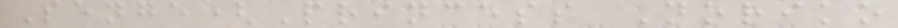Senge(Princess Noriko
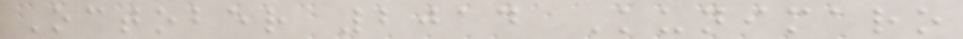October 2014 Kunimaro
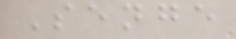Senge
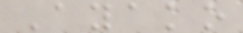Ayako
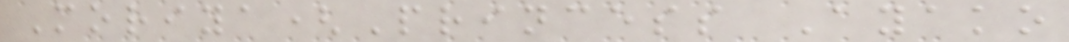Moriya(Princess Ayako
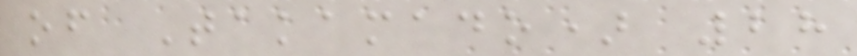of Takamado) 28
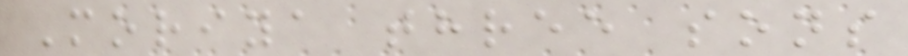Moriya three sons
